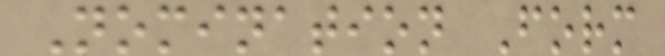Nomination Form
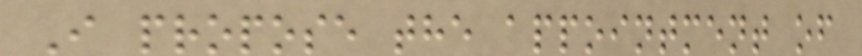I propose the appointment of
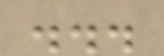...
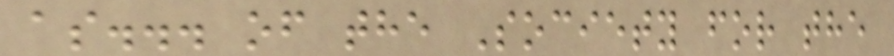as... of the Society for the
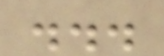...
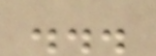...
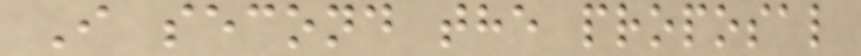I second the proposal
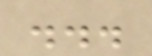...
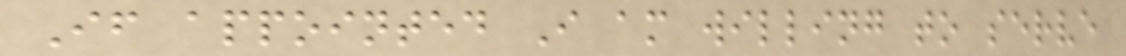If appointed I am willing to serve
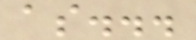as...
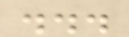...
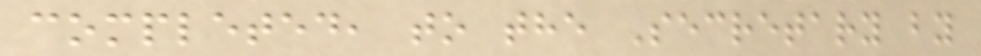completed, to the Secretary by
